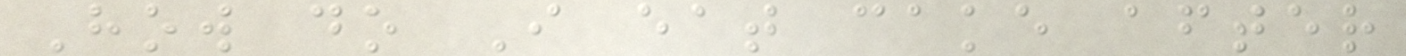How do I eat cake after
